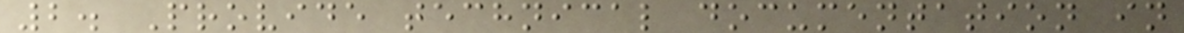2. Provide technical documentation in
